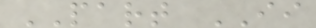PART II
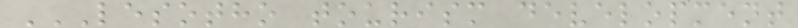LESOTHO TOURISM DEVELOPMENT
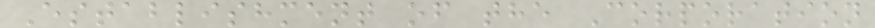Establishment of the Corporation
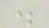.
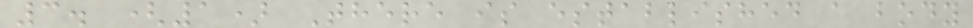3. (1) There is established a body
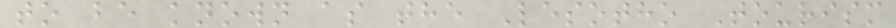to be known as the Lesotho Tourism
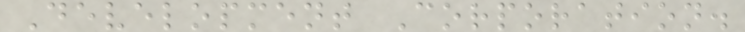Development Corporation.
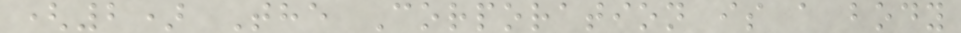(2) The Corporation is a body
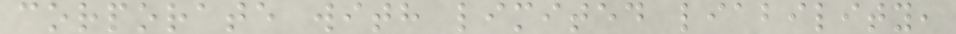corporate with limited liability,
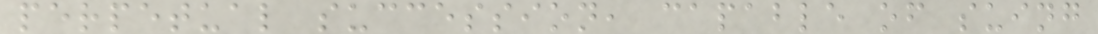perpetual succession, capable of suing
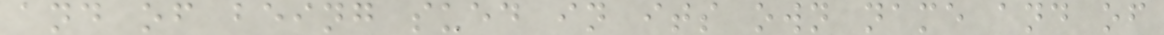and of being sued in its own name and of
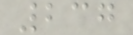237
